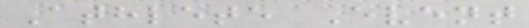Athlete Event
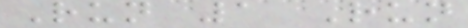Run 1 Run
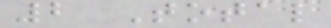2 Total
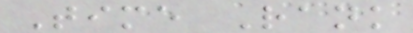Time Rank
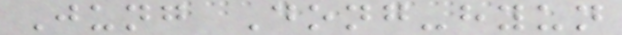Jung Dong-hyun
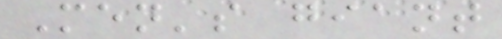Men's giant
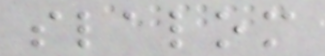slalom
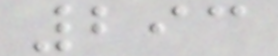293
